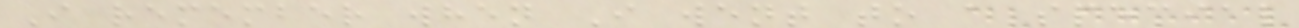I remember when I went to a special
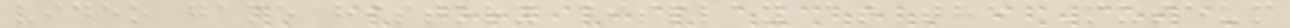video game history display at the Museum
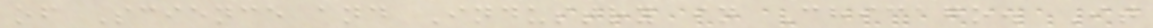of Science and Industry in Chicago. It
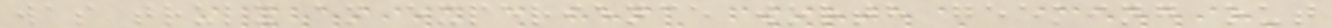was truly an experience worth geeking out
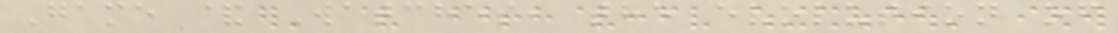Game & Watches, the evolution of
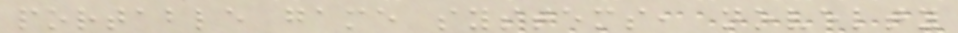portable game systems, novelty
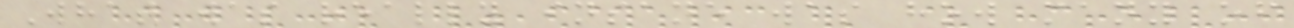What was really insane was how many of
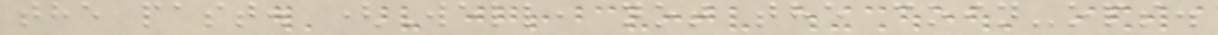the past. (Well, not the coin-ops.
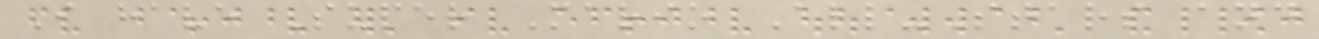I have Super Mario All-Stars and
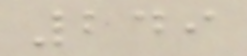249
